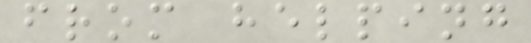from helping
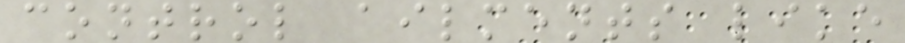control ailments like
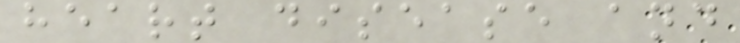heart disease and
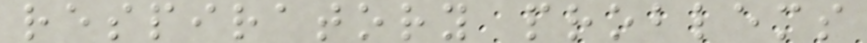respiratory problems
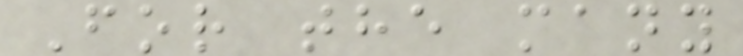For the many
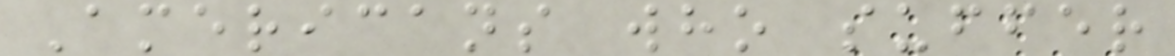Americans who suffer
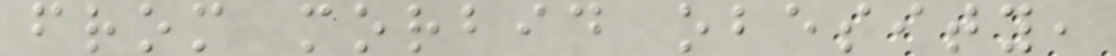from morbid obesity,
